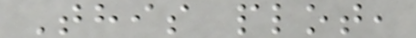This plot,
